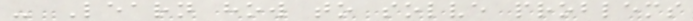- Learn how to solve problems
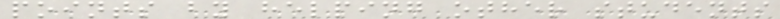points by helping other students
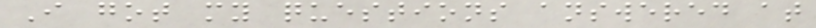I got my questions answered at
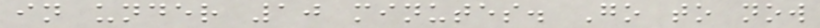in under 10 minutes. Go to now
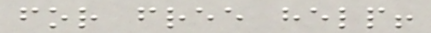for free help!
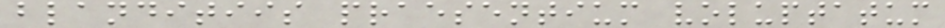blanditiis praesentium voluptatum
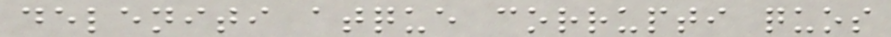deleniti atque corrupti quos
